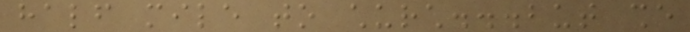half mile to church...but she
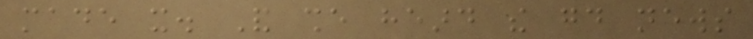made it. And she heard the good news
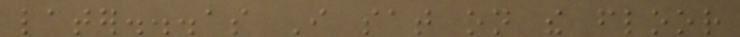later...as I sat on the floor
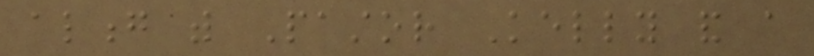along with Pastor Kelly and a
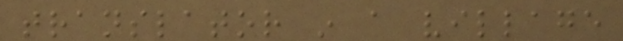translator in a village
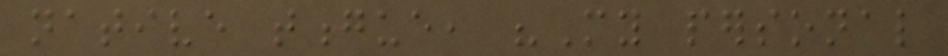native tongue, "My personal
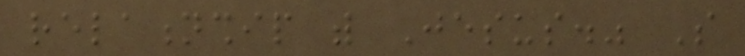relationship with Jesus." So
